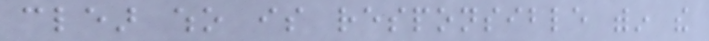clear who is responsible within the
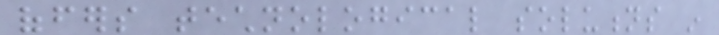offers technological solutions in
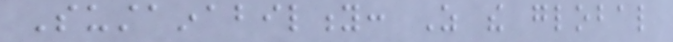Sustainability: As the global
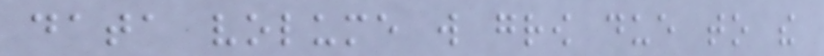data volume will grow due to the
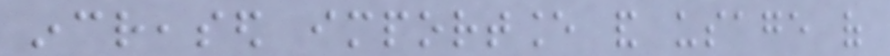increased importance and usage of
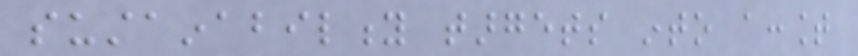sustainability targets into account
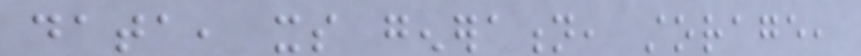data, its generation, storage,
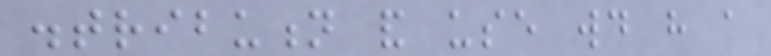distribution and use would have a
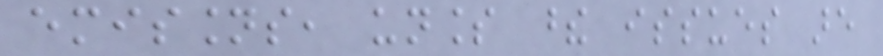emissions, unless these issues are
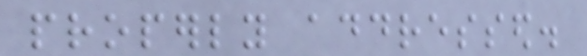properly addressed.
